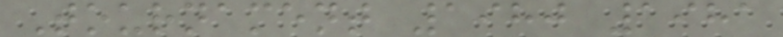Tournament 1980 1981
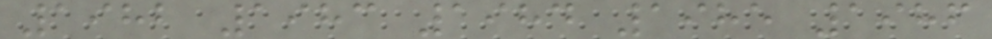1982 1983 1984 1985 1986
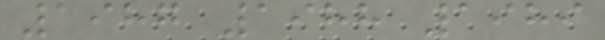1987 1988 1989
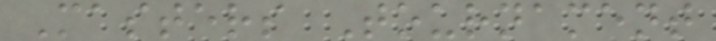Masters Tournament
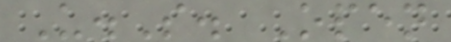U.S. Open
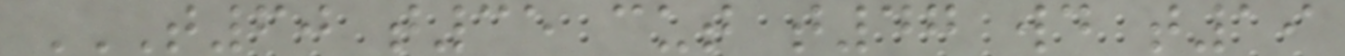T60 T35 CUT T47 WD T19
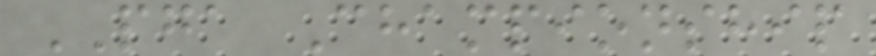PGA Championship
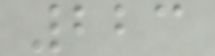223
